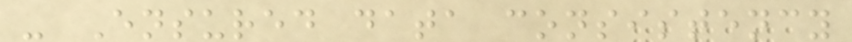- Ensured data consistency
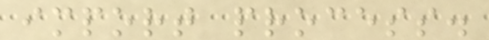import process.
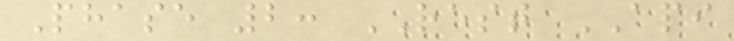Phase 2: REST API
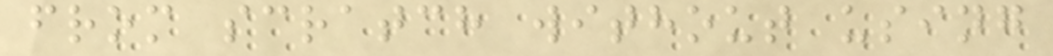from scratch without using
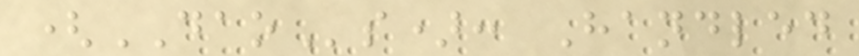(DAOs): Handled
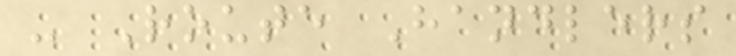- Route Handlers
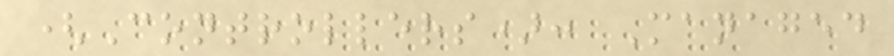(Controllers): Managed
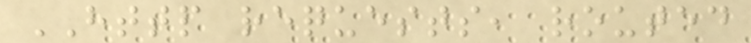HTTP requests, routed
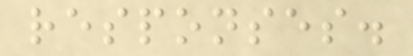responses.
